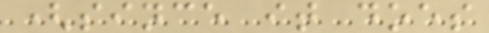(since it does
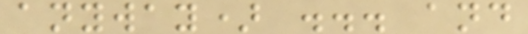anyway) ... and
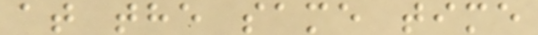at the same time
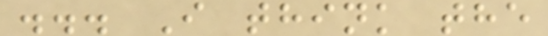... I think the
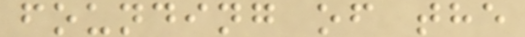founding of the
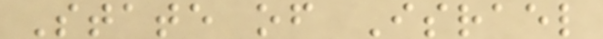State of Israel
